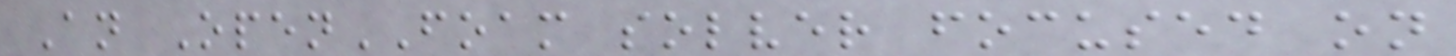An OpenFOAM solver focused on
